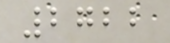2722
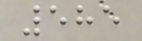585
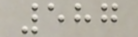587
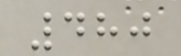480
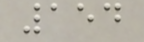154
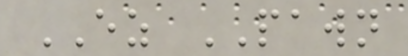EZ PAWN
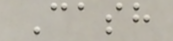Cash
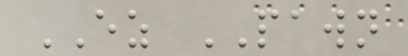EZ PAWN
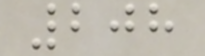208
